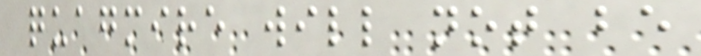quagmire will not be
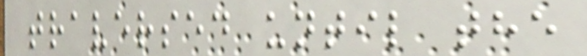traversed until the
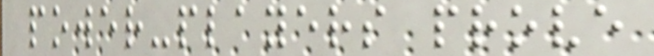power-players prove
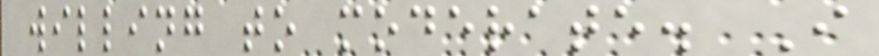willing to moderate. I
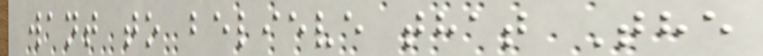want to believe that The
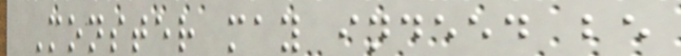Monster may indeed be
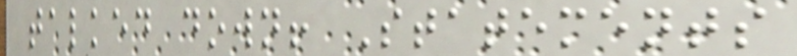talked down! Statements
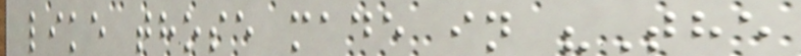like those made in "The
